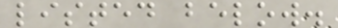listed below.
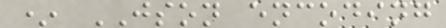* JSON encoding
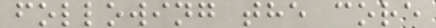following the core
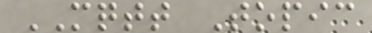MQTT Topic
